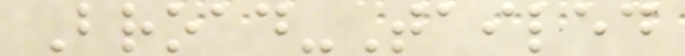Broad-Tailed
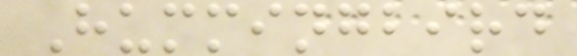Hummingbird
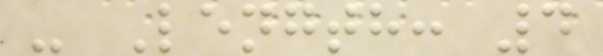- Length: 4
